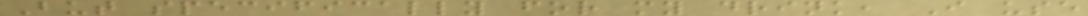But specifically for my drink, I use
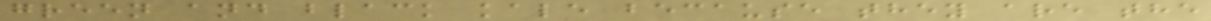green and black kale because they are the
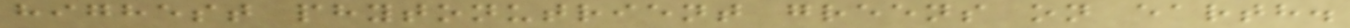highest phytonutrient greens on earth.
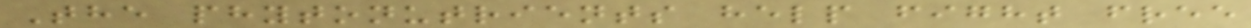The phytonutrients help fight free
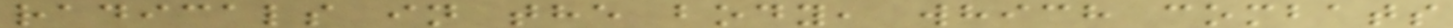radicals in the body, which combats
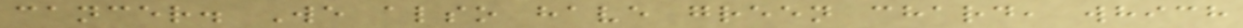cancer. We also have green chard, which
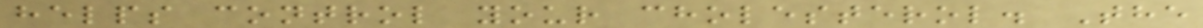helps control your cholesterol. The
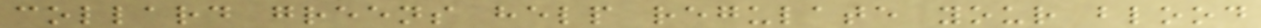collard greens help regulate your blood
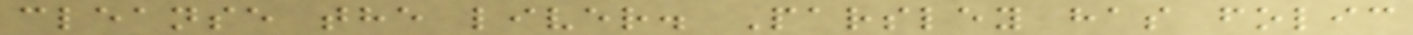cleanse the liver. Parsley has folic
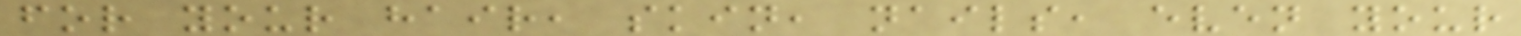for your hair, skin, nails, even your
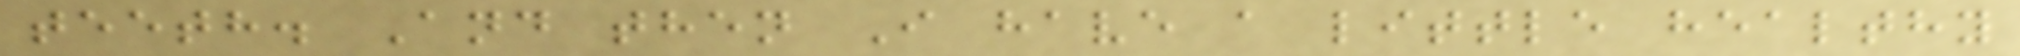teeth. And then I have a little healthy
